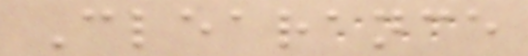Clearance
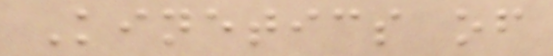Kinetics of
